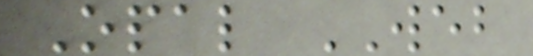Opal WEB
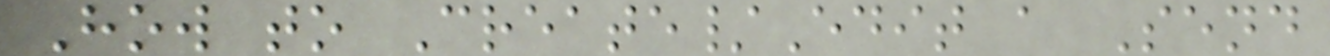How to Create/Edit a Send
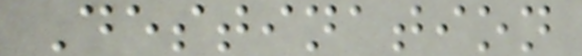Destination
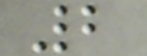2
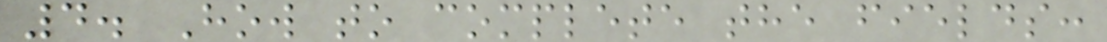4. How to complete the fields:
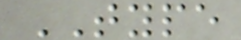TYPE
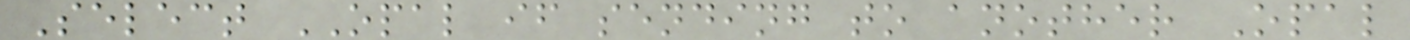Select OPAL if sending to another Opal
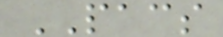PACS
